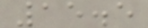15.5
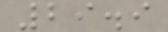29.9
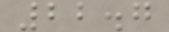22.7
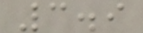3.9
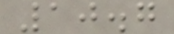10.7
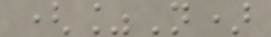(%N)
